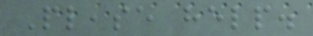Please help.
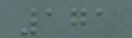171
